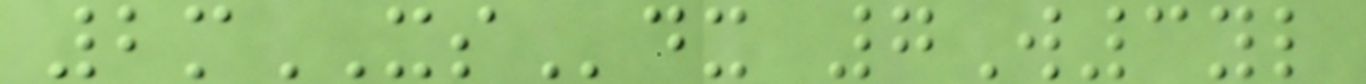2mXSdx 7W3yl
